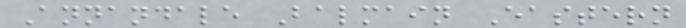Annandale Balmain Eastern
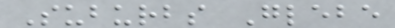Suburbs Glebe
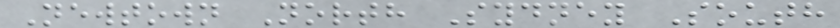Newtown North Sydney South
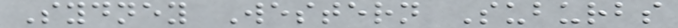Sydney Western Suburbs
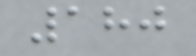180
